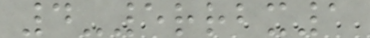4-5rrbx1
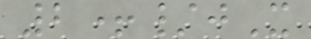2+/jX
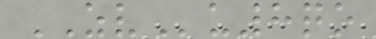ZVu8qo
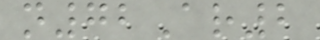n72Ar2
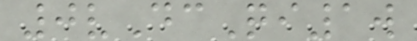0vDcQi1w
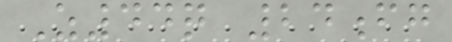Z44q 24fg
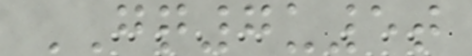GQ7u5t
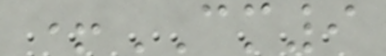+CM9
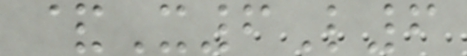&X6L6
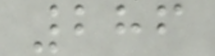286
